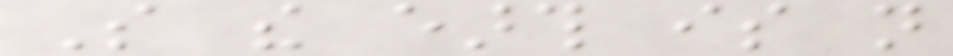So the earth is not
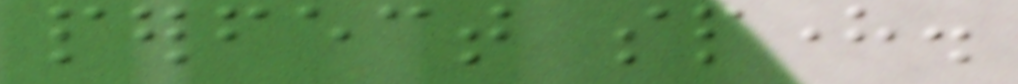perfect sphere.
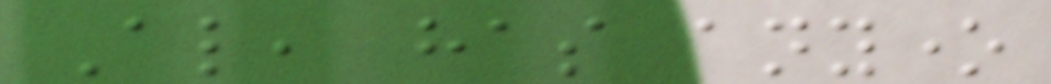Also, has anyone
